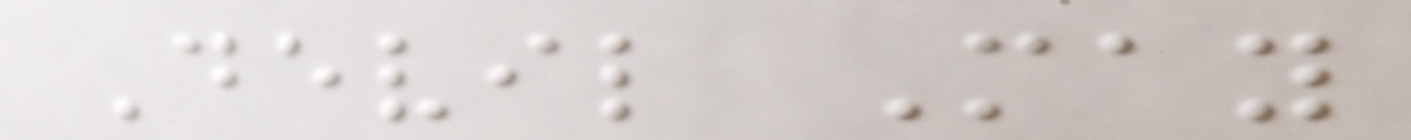Devil May
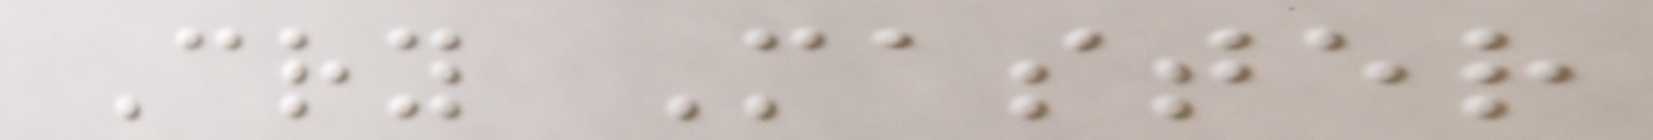Cry Master
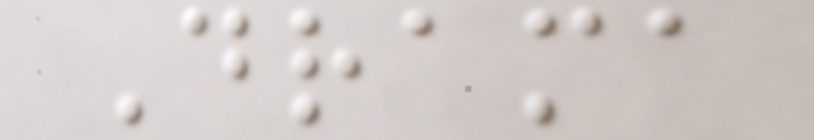Drama
